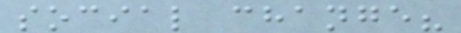social change?
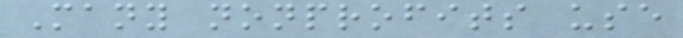Many nonprofits use
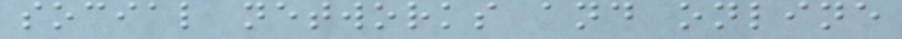social networks and online
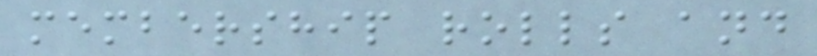membership rolls and
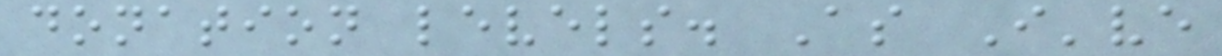donation levels. As I've
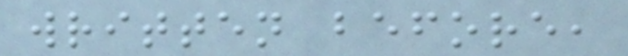written before,
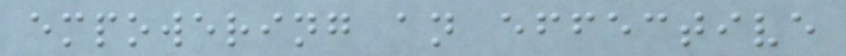empowering an effective
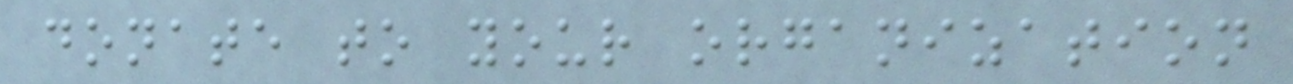donate to your organization
